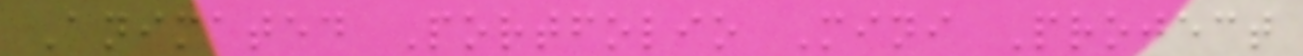Animated Portfolio Mini Project
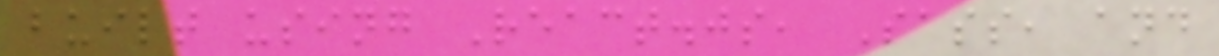built using React.js, Sass, and
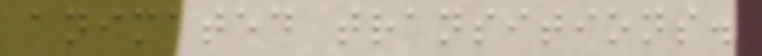animated transitions.
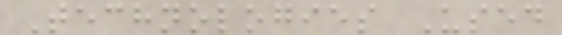Technologies Used
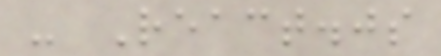- React.js
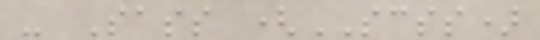- Sass (SCSS)
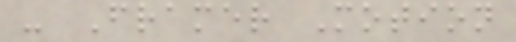- Framer Motion
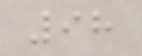98
